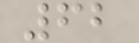62
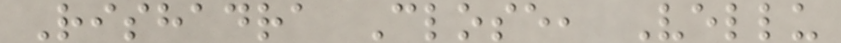Rishadra Close, Vellu
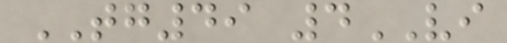TG49 4VI
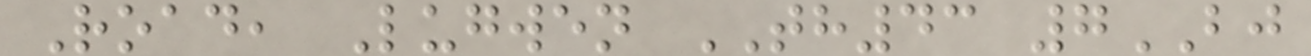Road, Lugwen TH43 7BJ
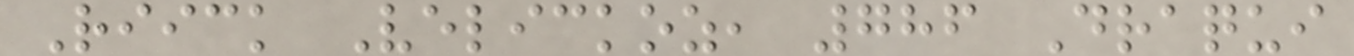Riick Velickoz, 786 Draqui
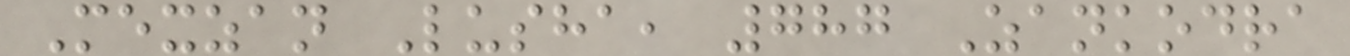Mexzan Lusha, 787 Zankodra
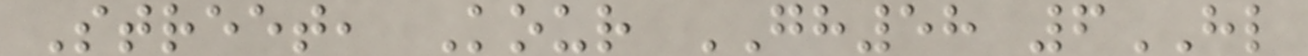Street, Kour GH58 6HL
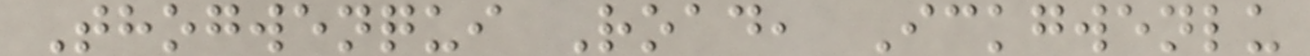Thogwenqui Road, Ickgwenlu
